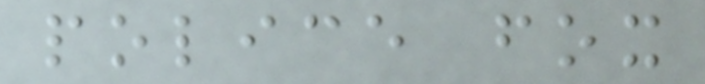police fox
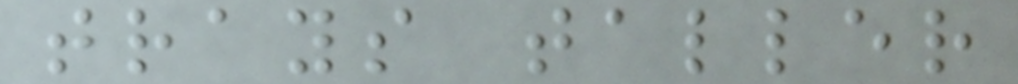trays taller
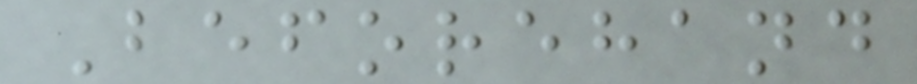Beforehand
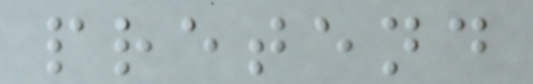pretend
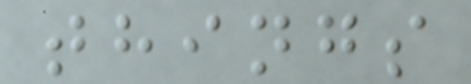things
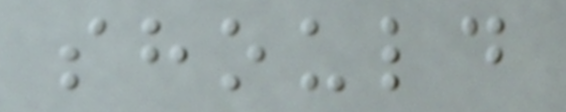should
